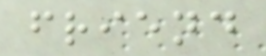friend
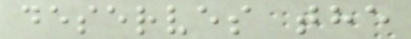deserves the
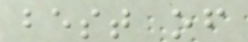best of
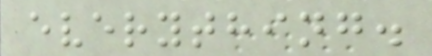everything.
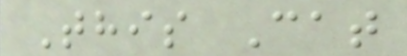This Cat
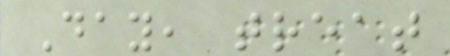Day, treat
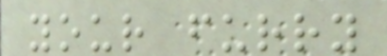your furry
